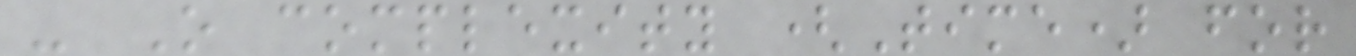- O complexity (Time) for
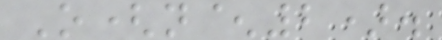O(n^2).
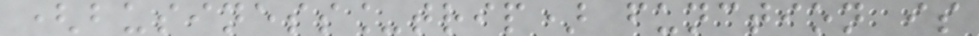(business_trip) function is
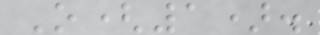O(1).
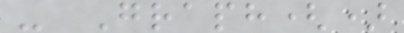- Graph()
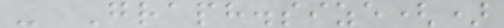- Graph.size()
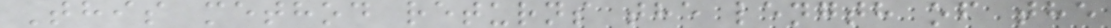This method returns the length of the
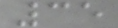35
